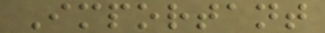Important
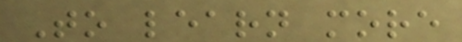To learn more
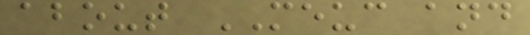about MEUC and
